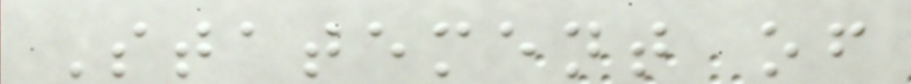Statement of
